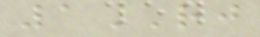1RJ
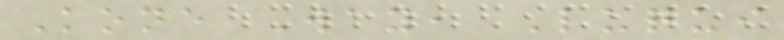Kone Way, Luqui
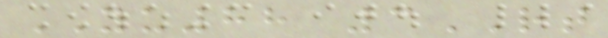YU88 3RT
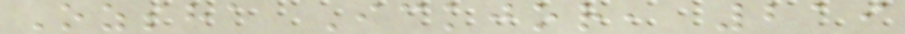Ozsha Ickjor, 219
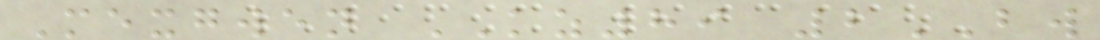Mexgwen KZ89 2BW
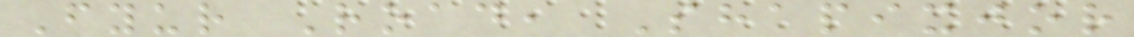Fyur Road, Shapixjor
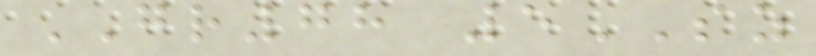GR78 5SZ
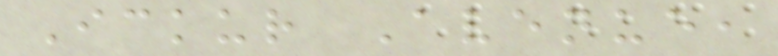Ickur Avenue,
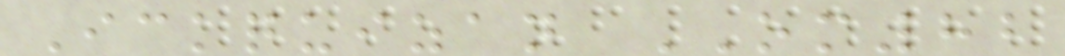Ickquizan OM82
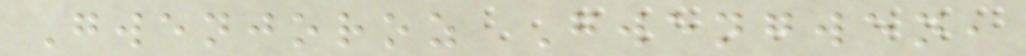Gwenjoroz Gwengwen,
